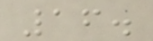16.
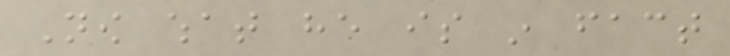Now what he is in fact
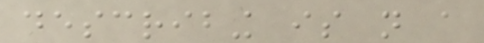describing is not a
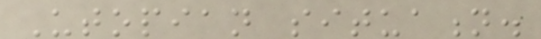Utopian situation.
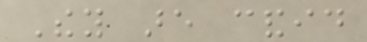They are candid
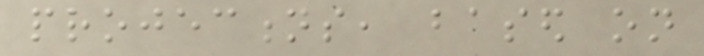projections, based on
